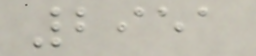2951
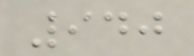940
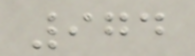974
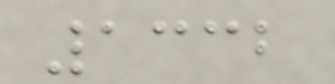1332
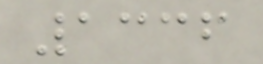1336
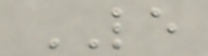LE
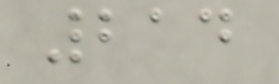214
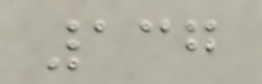137
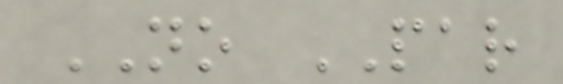NO PAR
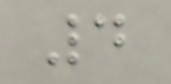4
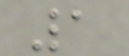1
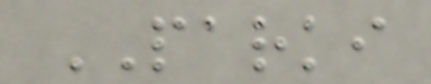PARKI
